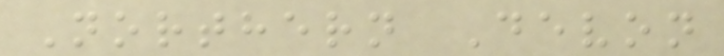Northern Devon
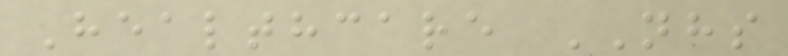Healthcare NHS
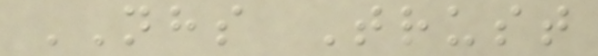NHS Trust
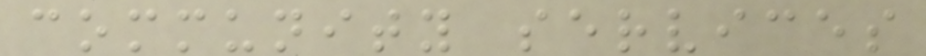community services
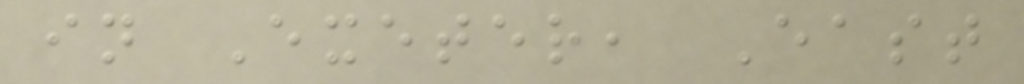in Exeter, East
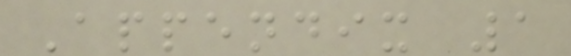Appendix 1
